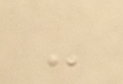-
